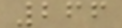266
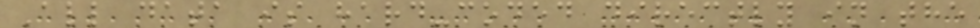All data is hard-coded directly in the
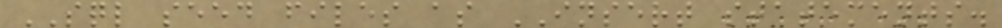SQL seed files as INSERT statements.
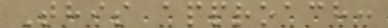This approach:
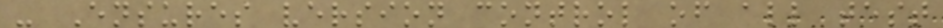- Ensures version control of all test
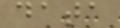data
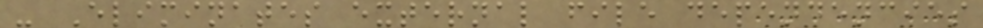- Eliminates external file dependencies
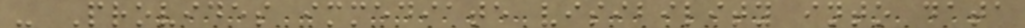- Provides immediate visibility into data
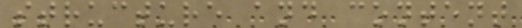structure and content
